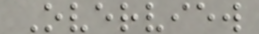Overview
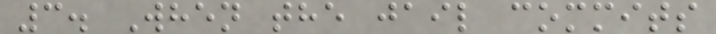3. When the jail commits
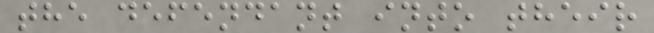the defendant into their
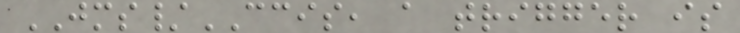JMS/CCIS, a trigger is
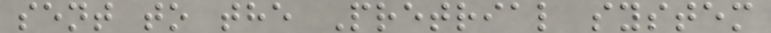sent to the Pretrial system
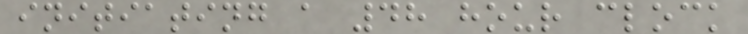initiating a 48 hour clock
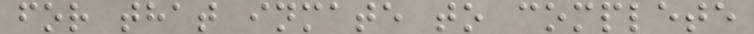for that inmate to complete
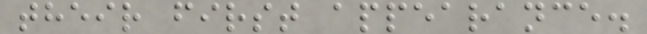their first appearance.
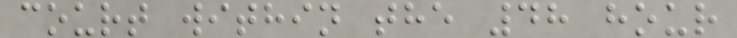court within the 48 hour
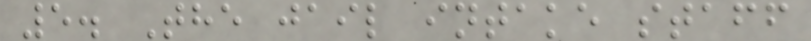5. The jail intake staff
